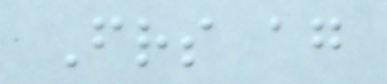Friends again
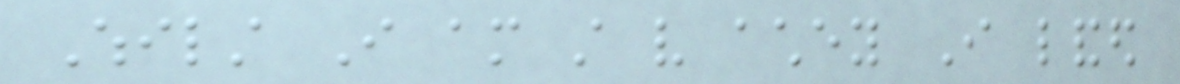Whilst I am still very achey I landed
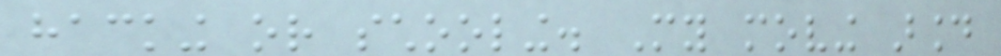hacking or schooling. My moving around
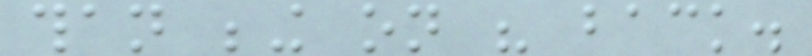than being on his back.
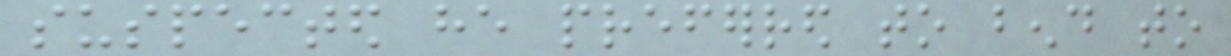suspected he preferred to bend to
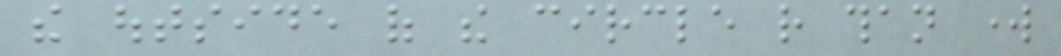the outside of the circle rather than work
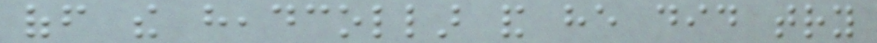off the headcollar and he did try
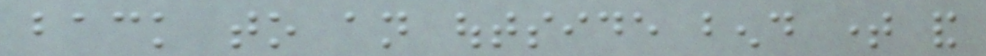back to an outside bend time and
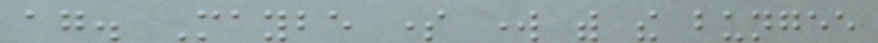again. Maybe some work with the bungee
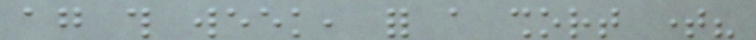again this week, for a short time?
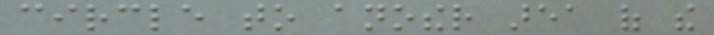circle to another area of the
